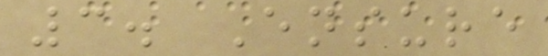3. Ensure
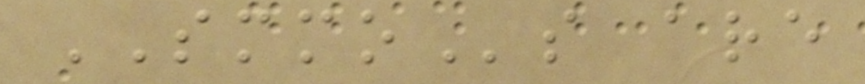SMMOs are
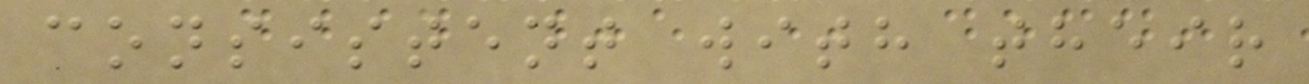consistent with their
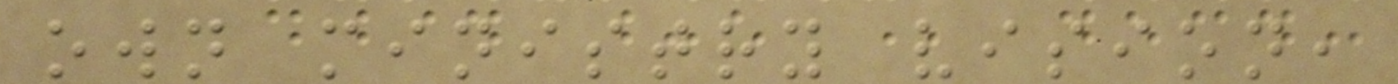own ministry vision,
